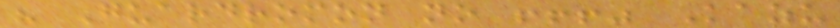" Guardromon no !!!" Kazu
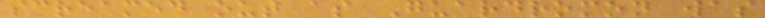screamed out as Guardromon was
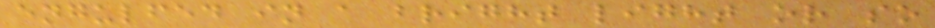engulfed in a bright light or so
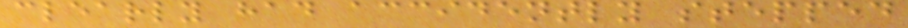clearly had accidently stepped
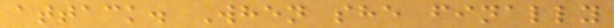attack. When she finally
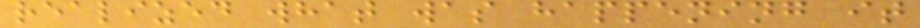realized what was happening it
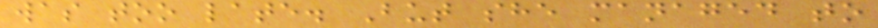was too late. But she managed to
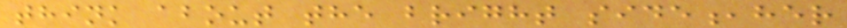think about the bright side,her
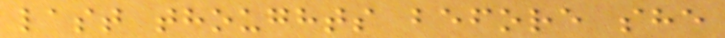last thoughts before she
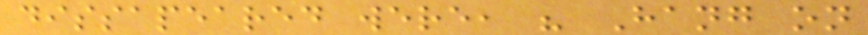dissapeared were, " Hang on
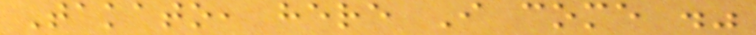Takato, here I come ."
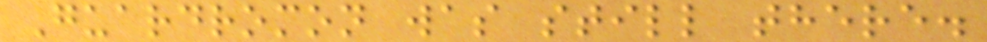Guardromon was still there.
